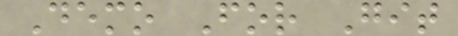Demo For Git
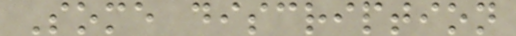Some discription
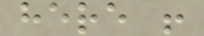here !
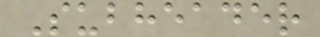Subheader
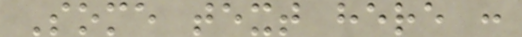Some text here :
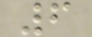6
